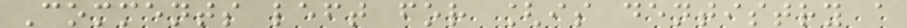Comments left for [is dentistry a
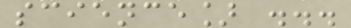science] ...
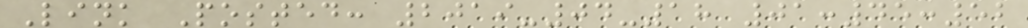Link Posted: 2019-04-18 01:45:52
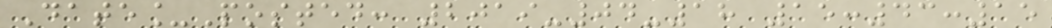Date_Posted: 2019-04-18 15:43:15
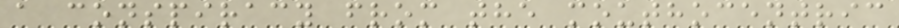a conspiracy from the mouthocentric
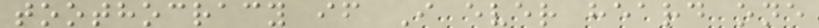toothocracy if I ever heard one
